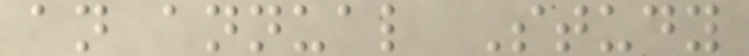an annual Study
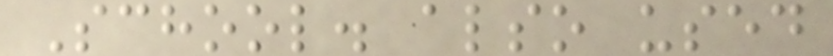School. also used
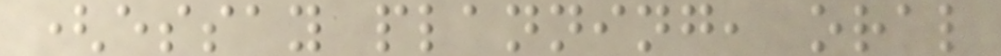(essay planning, oral
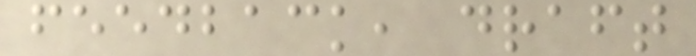feedback, draft
